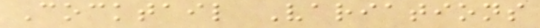Cocktail Variations
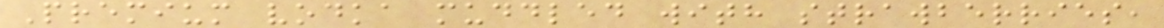Premium vodka muddled with strawberries,
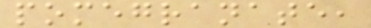pomegranate,
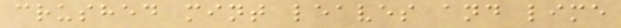crushed mint leaves and lime
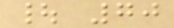| 70
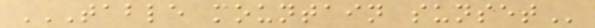TABLE MOUNTAIN SUNSET
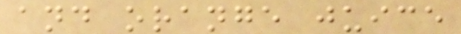and orange juice
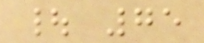| 75
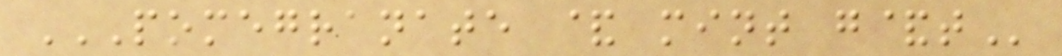POMEGRANATE & MINT G&T
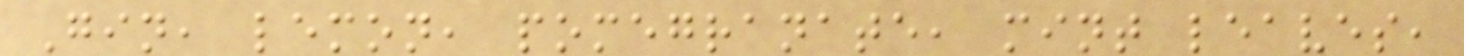Gin, lemon, pomegranate, mint leaves,
